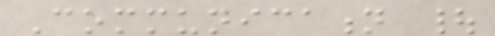Communication |
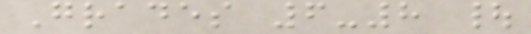Grades 6-8 |
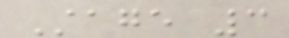Stage 3
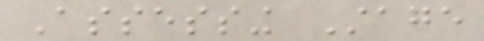Assessing Stage
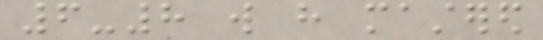6-8 will have mastered
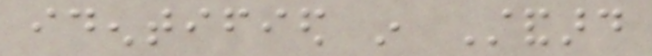identified in Standard
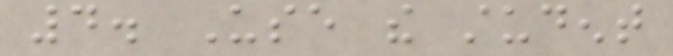4. Use the student
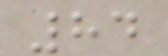84
